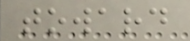toward
